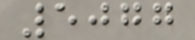5077
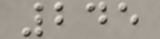245
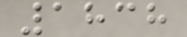1838
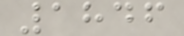1846
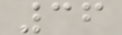36
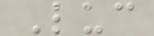Luc
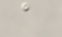a
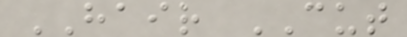HAIR CUT
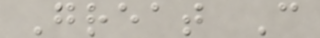Great C
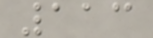113
